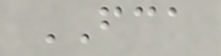FCA
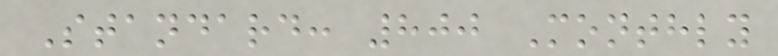Standard: 800 Monthly
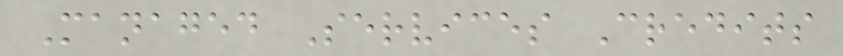Managed Services Credits
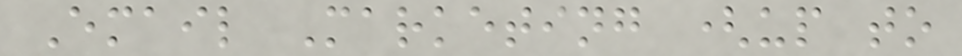Email Marketing (up to
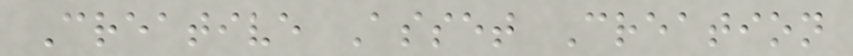Creative Asset Creation
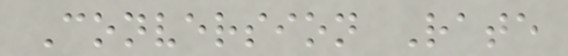Conversion Rate
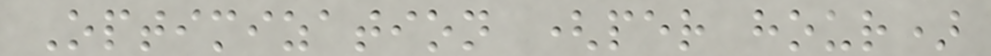Optimization (per hour)
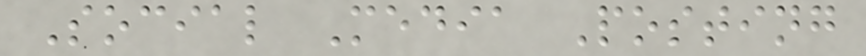Social Media Posting
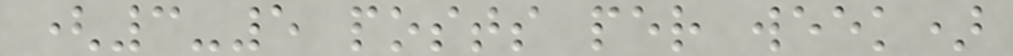(3-5 posts per week)
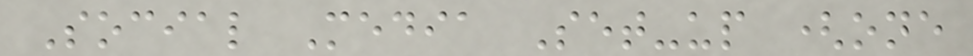Social Media Set-up (one
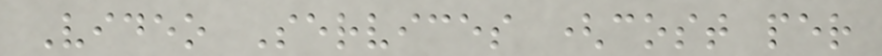Video Services (cost per
